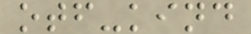otf-kind
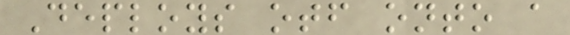Deploys otf onto a
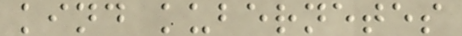kind kubernetes
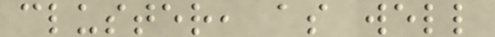cluster, as well
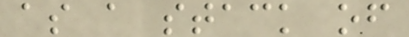as a stack of
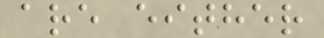are either
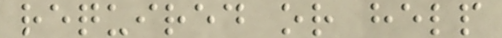required or help
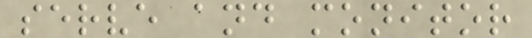serve and monitor
